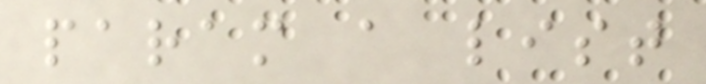param a list
